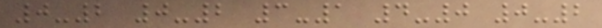0-2 0-2 3-1 4-0 0-2
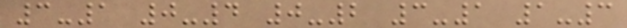3-1 0-4 0-2 3-1 1-3
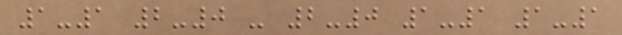1-1 2-0 - 2-0 1-1 1-1
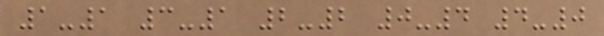1-1 3-1 2-2 0-4 4-0
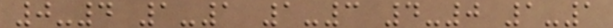0-4 1-1 1-3 4-0 1-1
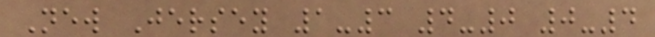New Jersey 1-3 4-0 0-4
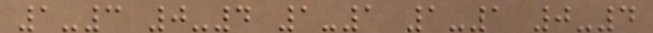1-3 0-4 1-1 1-1 0-4
